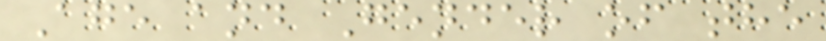Age and Gender of the
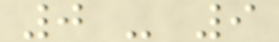0 - 9
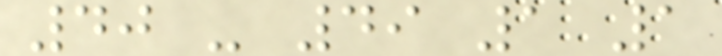40 - 49 1 1
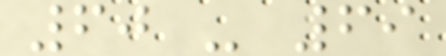60 - 69
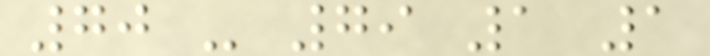70 - 79 1 1
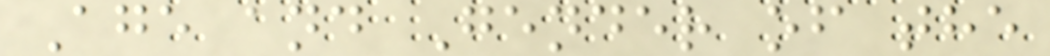Age and Gender of the
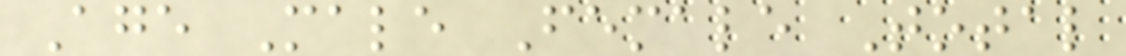Age Male Female Total
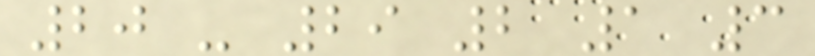20 - 29 2 1 3
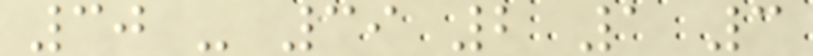30 - 39 2 1 3
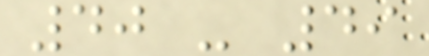40 - 49
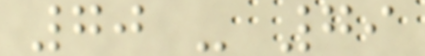70 - 79
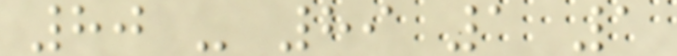80 - 89 1 1
